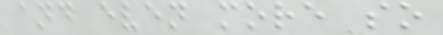and even more so
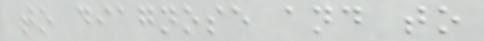to diagnose and to
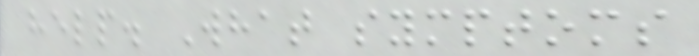help. What symptoms
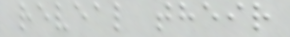reveal their
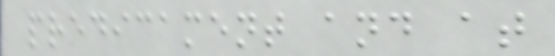predicament and at
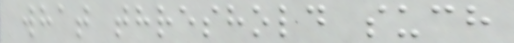what threshold such
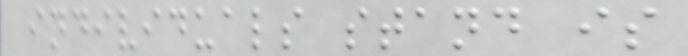individuals stand is
